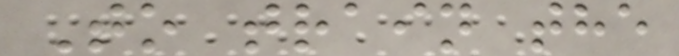To train the
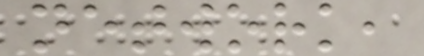network,
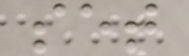set
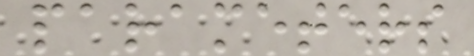parameters
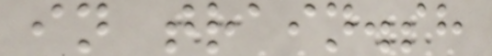in train.sh
